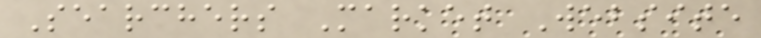Searchers Market Website
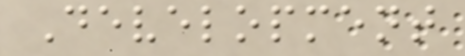Development
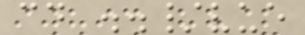cd ../vue
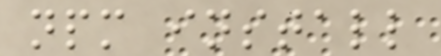npm install
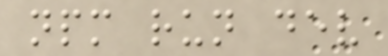npm run dev
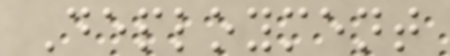Deployment
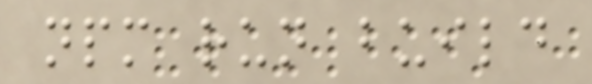npm run build
